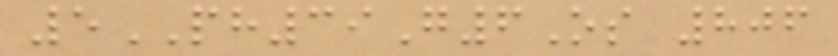5PH39G6Os 806
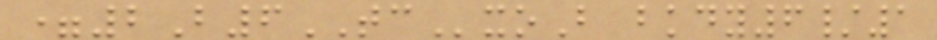=2B6TCxoB bkdy6/1
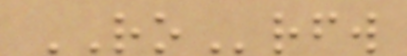ROrfw
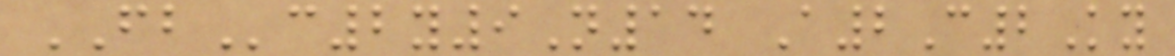FBc2y9N14 A2C2Ky
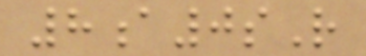8a0sR
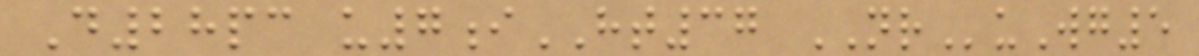D28pc u7iHT37 NRuWg5
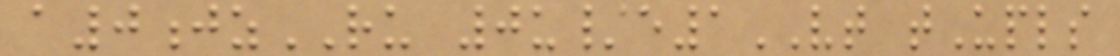a0jzRU 0u/e1VT tUpls
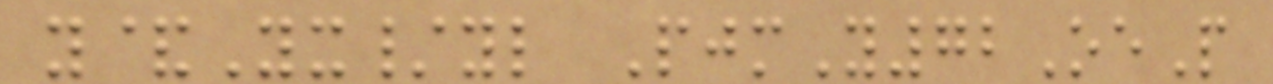y&Yx/yl PjmY72OeP
